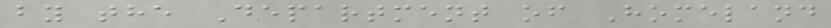by the Department of Homeland
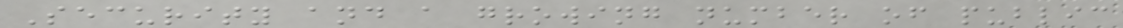Security and a growing number of public
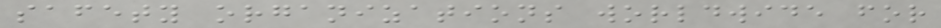safety organizations worldwide for
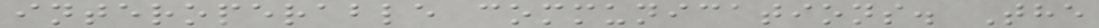interoperable communications. The
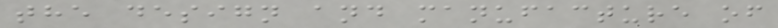the design and manufacture of
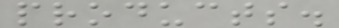products.
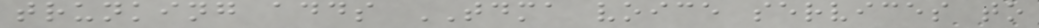trunking adds TDMA voice services to
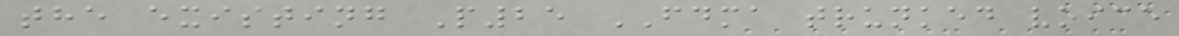the existing P25 FDMA trunked voice
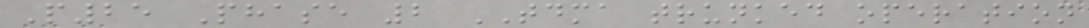P25 Phase 2 TDMA trunked operation
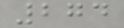274
